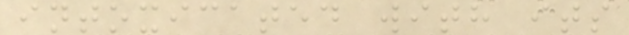intoxicated with its
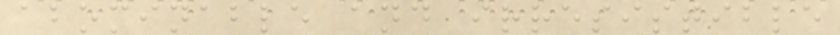abominable and irresistible
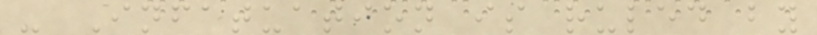- Infatuation is ruled by
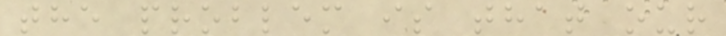the problem is that our
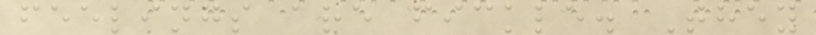feelings are fickle. They
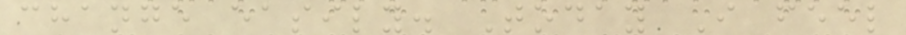change easily. Today I feel
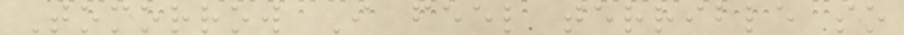Tomorrow I feel terrible so
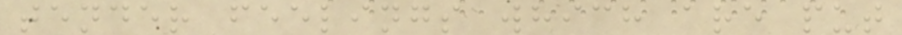tender feelings which are put
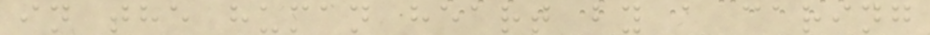in the human heart by a caring
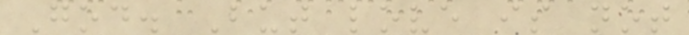God. But love is not
